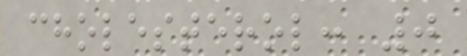cholesterol: 0
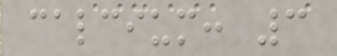calcium: 3
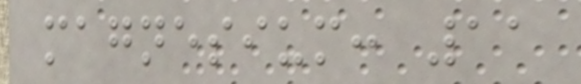magnesium: 11
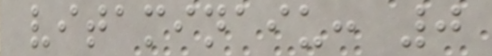vitaminaiu: 0
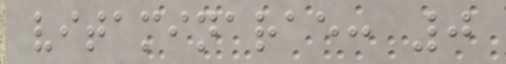vitaminarae: 0
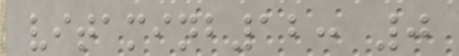vitaminb12: 0
